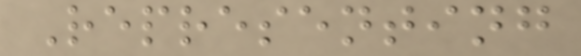Representing
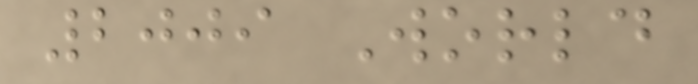2009 World
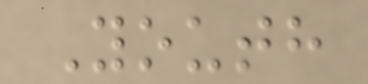Youth
